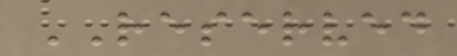RESERVED
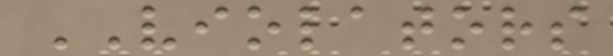VIOLATORS
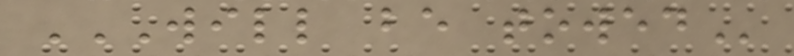WILL BE TOWED
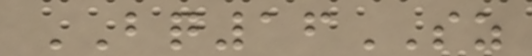BQ16SZ
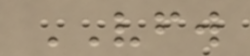VFW
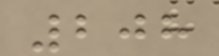208
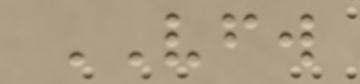VFW
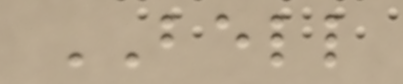BELL
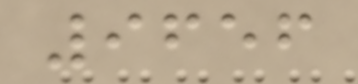9656
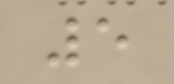5
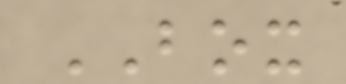BOX
